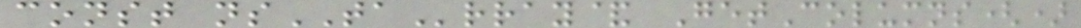const nsTArray& GetColumns()
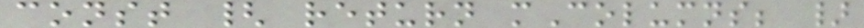const { return mColumns; }
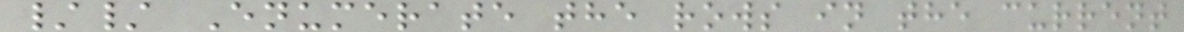// Enumerate the rows in the current
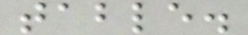table.
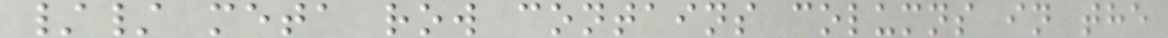// meta row contains columns in the
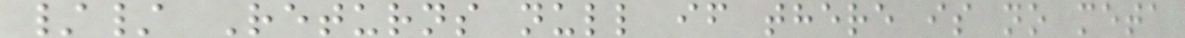// Returns null if there is no meta
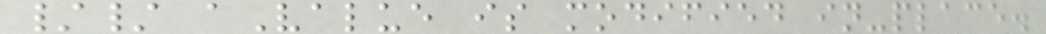// aValue is modified in-place.
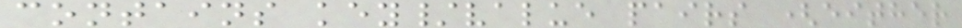contains key/value pairs (either
